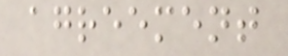agreement
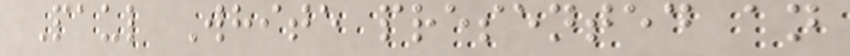Paul White presented an
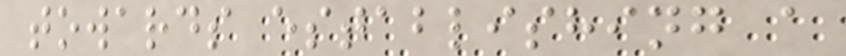towards establishing a
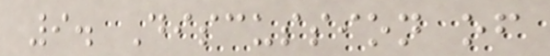9. Discussion of
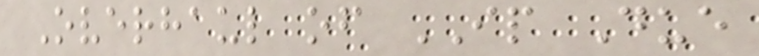Overhaul of IP Due
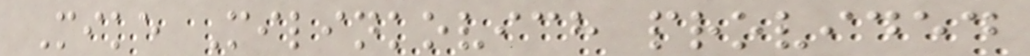Mike Milinkovich provided
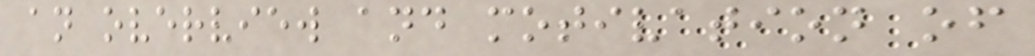an overview and motivation of
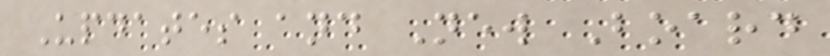Updates and New Board
